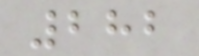282
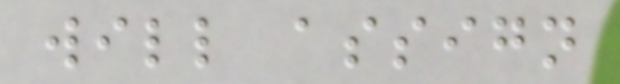will assign
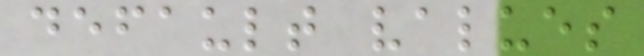default values
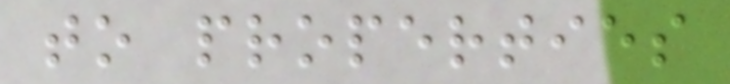to properties
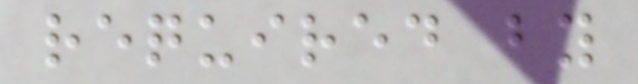required by
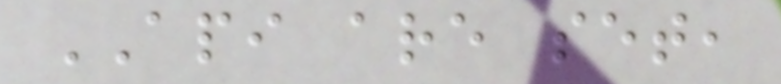API are set,
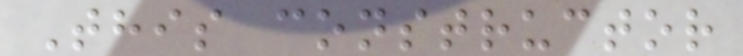This constructor
